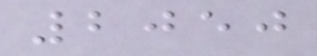2050
